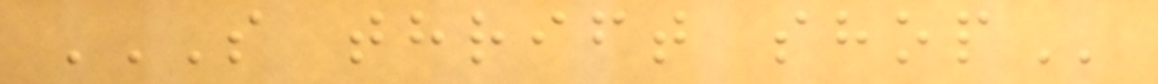S THRIFT SHOP
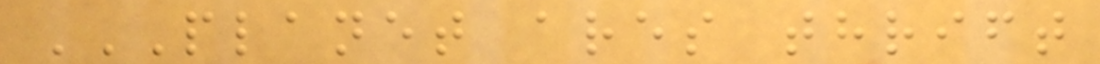PLANET ARES THRIFT
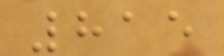815
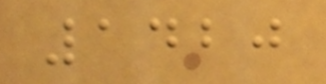1420
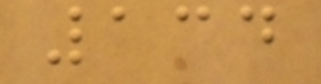134
